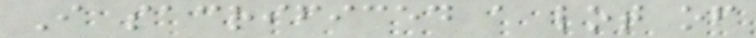I sacrificed a lot of
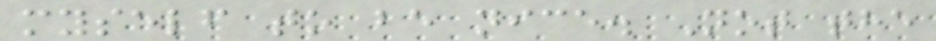myself to be nice. Not the
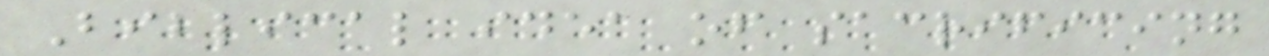Biblical idea of sacrificing
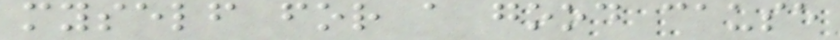myself for a good cause
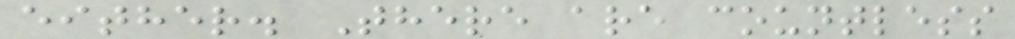either. There are countless
